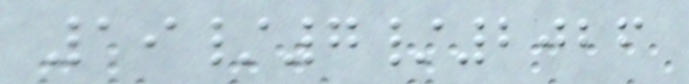19/7/2026
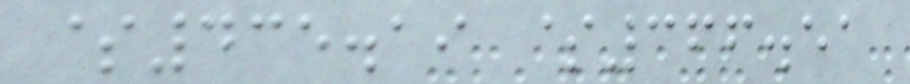$435.19 $366.51
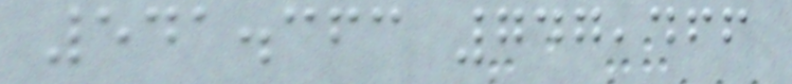541.363 747,466
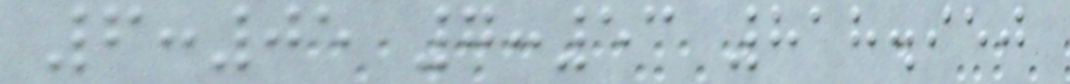6:05 7:53 818.950
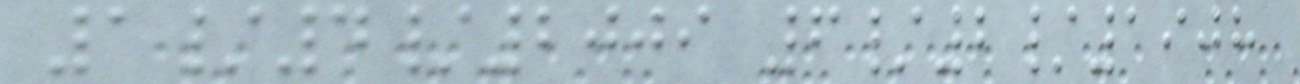1/4/2009 6/2/1908
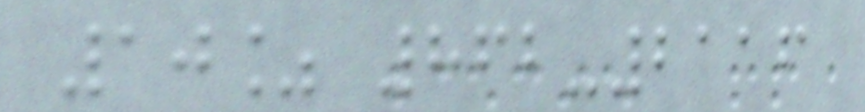10% 862-2116
